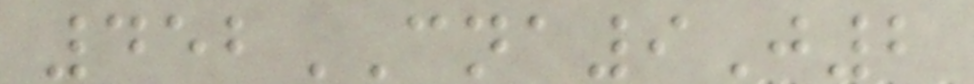452CNA9J2
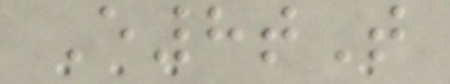E8tT
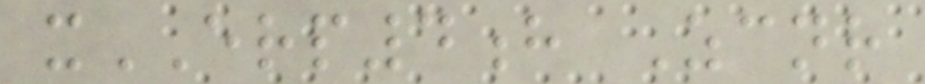xERP4h Zcnr
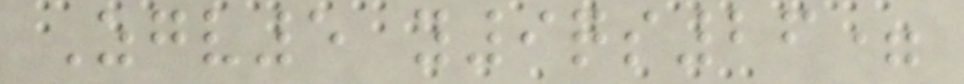Zgv5 y9qs26=
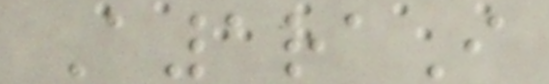A1raI
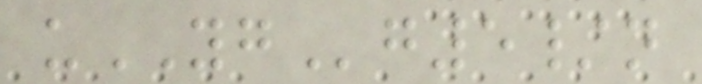uYGg5/n
